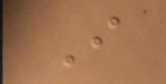I
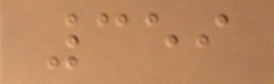359
